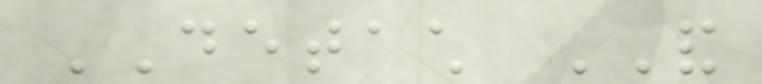DETACH AND
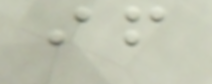if
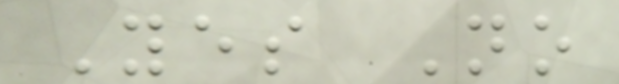Yes No
